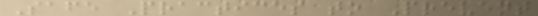Safe Practices to Prevent
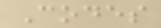Codes
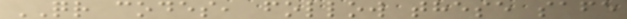QR codes, follow these safe
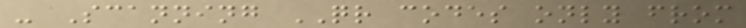- Scanning QR codes only from
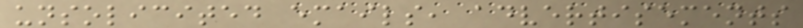unsolicited emails, advertisements
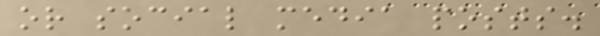or social media posts.
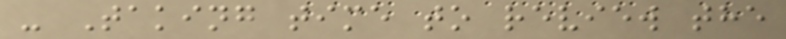- Taking time to review the
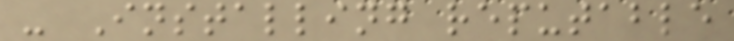- Installing reputable
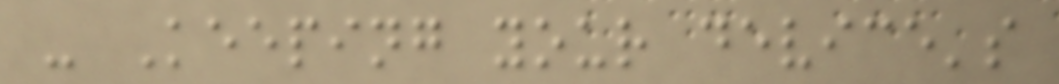- Keeping your device's
